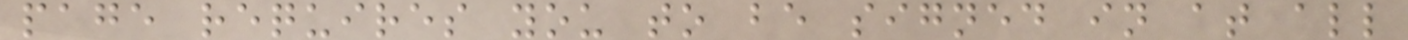page requires you to be signed in at all
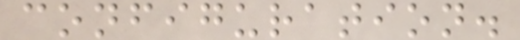configuration.
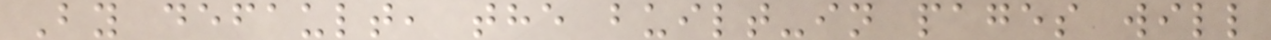By default, the built-in pages will
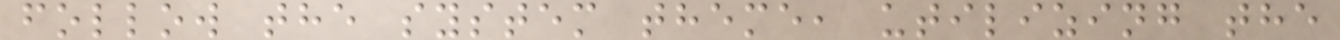follow the system theme, utilizing the
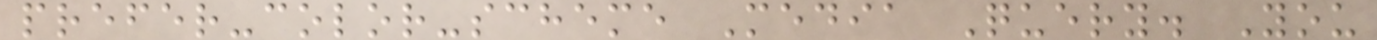prefer-color-scheme Media Query. You
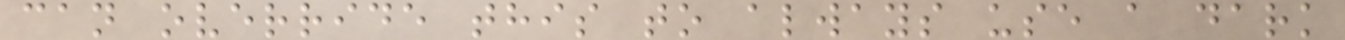can override this to always use a dark
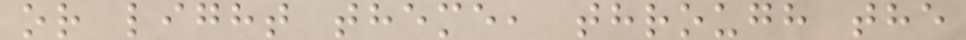or light theme, through the
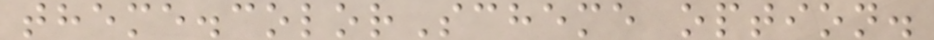theme.colorScheme option.
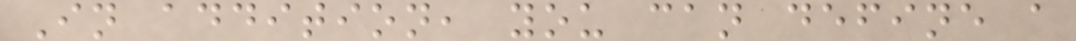In addition, you can define a
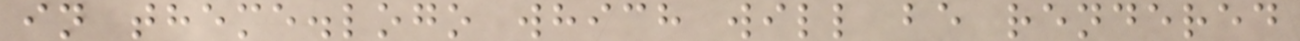in theme.logo which will be rendered
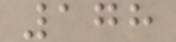178
